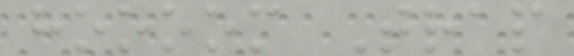hoooom Trap
